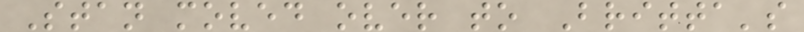Stan moved over to Britta's
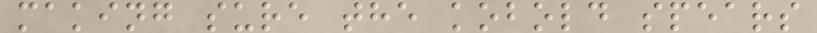making sure the kobold spears
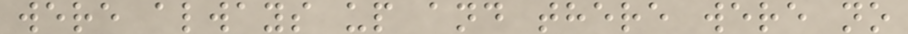were always up and there were no
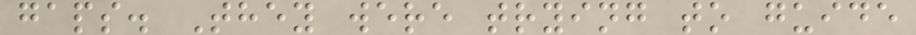gaps. They were trying to guide
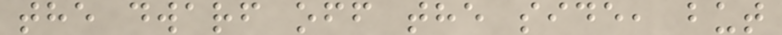the dwarf off the side, but
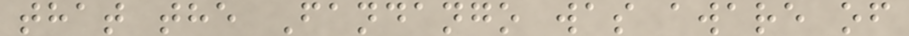that the Fandango was aware of
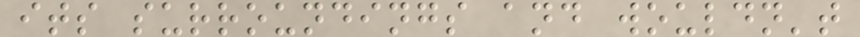its surroundings and wouldn't
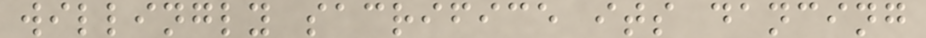willingly sacrifice its dancing
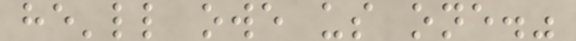he'll owe us one."
